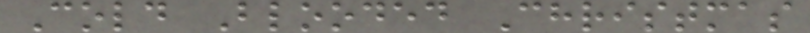Cold Blooded Christmas
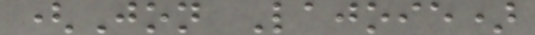(Jon Lajoie)
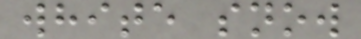white snow
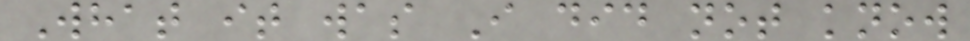What it was I did not know
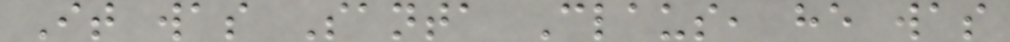It was Santa Claus, he was
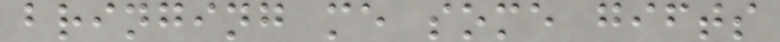bringing me some gifts
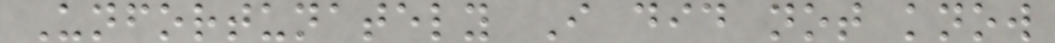Unfortunately I did not know
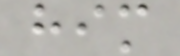him
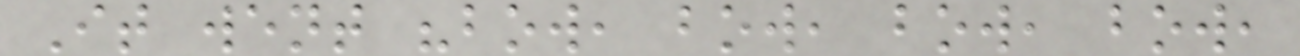It went "bow, bow, bow, bow,
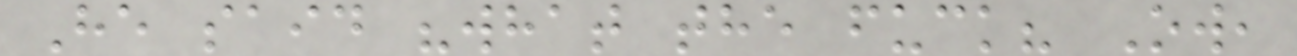He said "what the fuck? Ow,
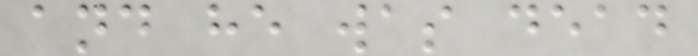and he was dead
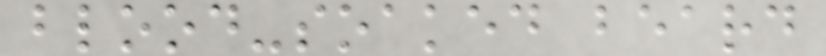blood-soaked beard
